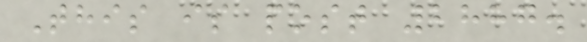This is post 2887.
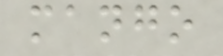mango
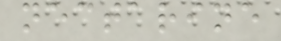nectarine
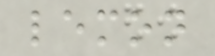lemon
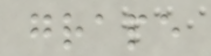grape
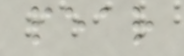pear
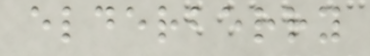elderberry
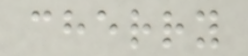cherry
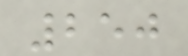250
